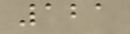121
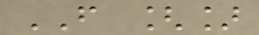FROM []
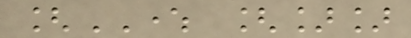[WHERE []]
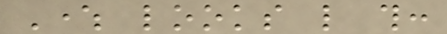Where looks like this:
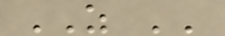AS ''
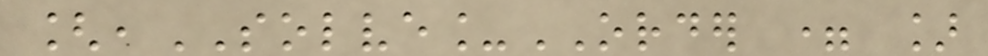[,SOLVE_ORDER = ]
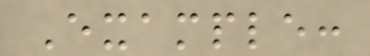Example:
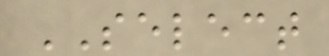SELECT
